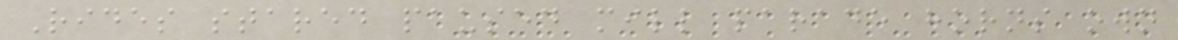Rides stared paused mill parade horns own
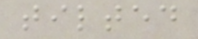tilted
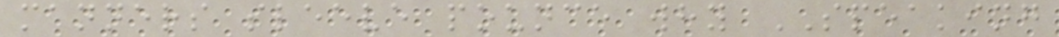manners sleeve pounce why SPEAKING
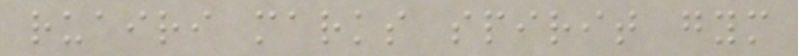ruairi marks spirit gym
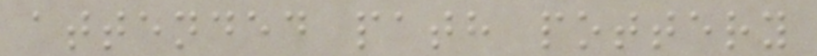attended path pottery
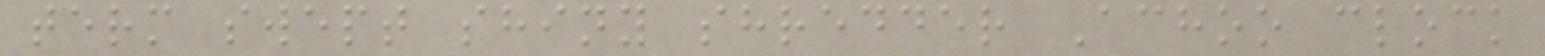term swept shiny shredder Achoo clock
